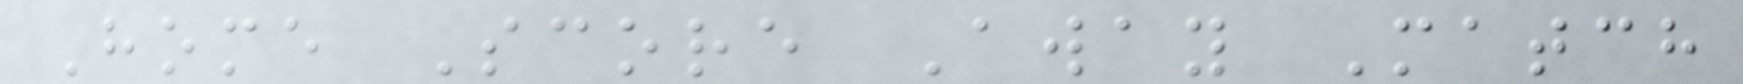Home Score Away Match
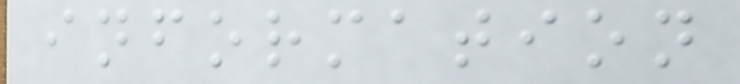information
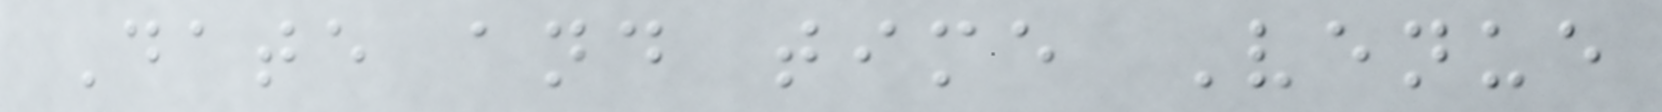Date and time Venue
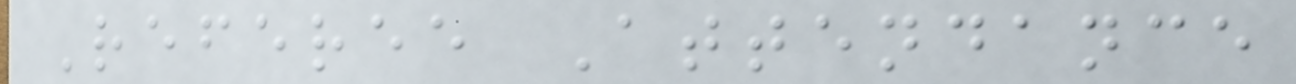Referee Attendance
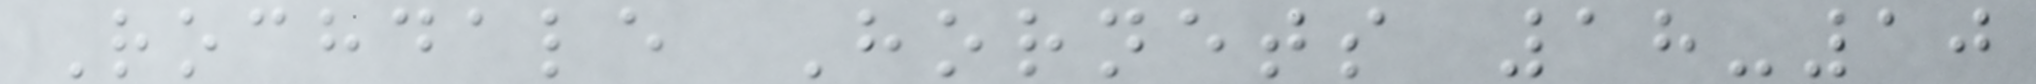Rochdale Hornets 18-10
